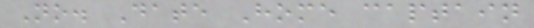No. Date Home captain
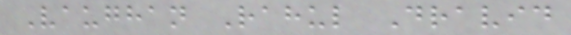Vaughan Rahul Dravid
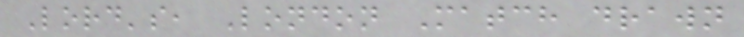Lord's, London Match drawn
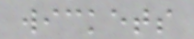wickets
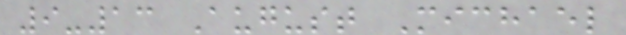9-13 August Michael
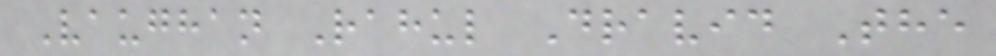Vaughan Rahul Dravid The
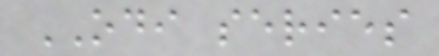ODI series
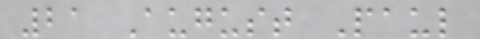21 August Paul
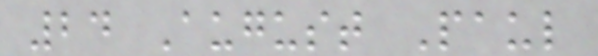24 August Paul
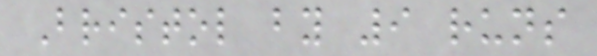Bristol by 9 runs
